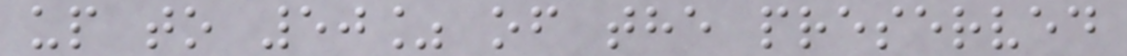up to 50% of the preserved
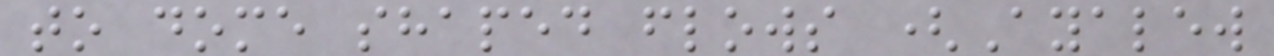to dome shaped flows (Ayalew
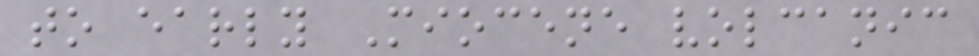to early Miocene volcanic
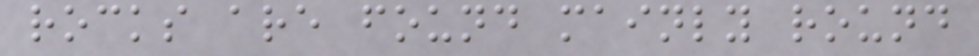rocks are found mainly round
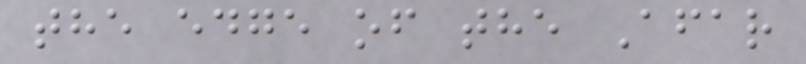the edge of the Afar
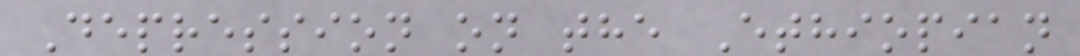Depression on the Ethiopian
